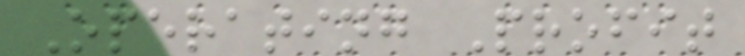Operating Profit
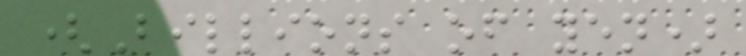(Billions of yen)
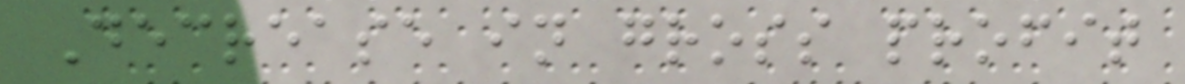Decrease in gross profit
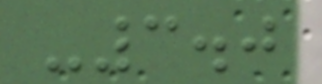-3.0
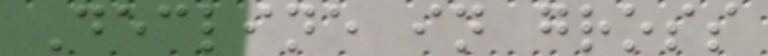Decline in gross
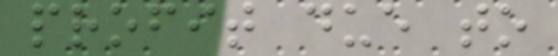profit due to
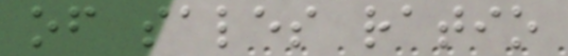of sales ratio
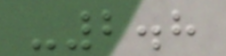-2.8
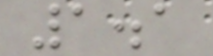1.1
